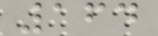164
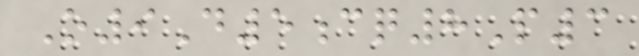O9D5cq8P3
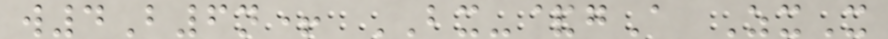w4B6n+ BX-&gA ZxX
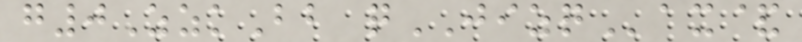g0ZzkBb qJIZQax&
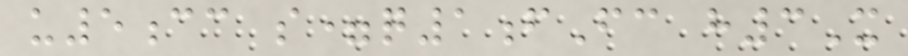u5cc s=q1fFc h3X
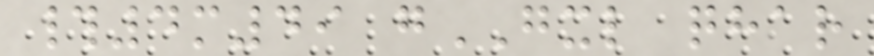#4m49 gGXL qhar
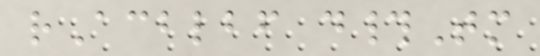rAcblbf d#Tm
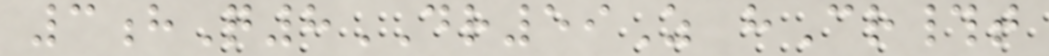3hQ8DR59Z hCr#t
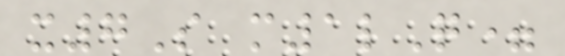x7S m1lQ=
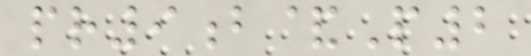pr9b&P2
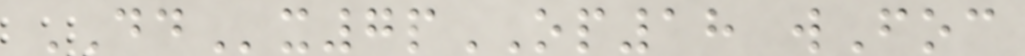DDx7pOP18 wFoc
